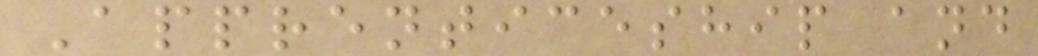Apprenticeship and
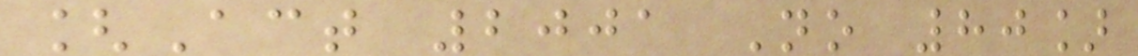[Act 2001 No 80]
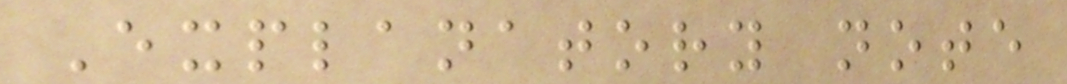Explanatory note
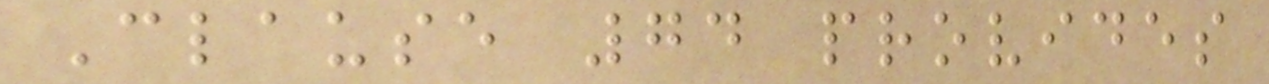Clause 74 provides
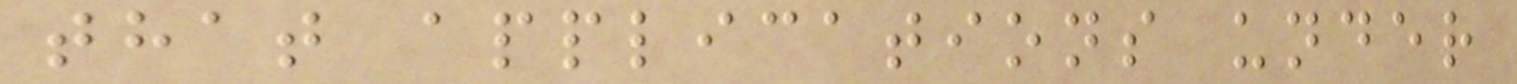that applications under
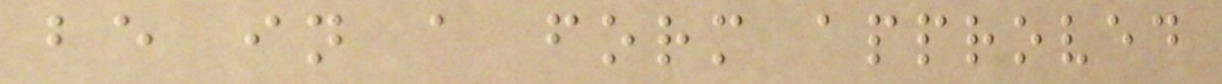be in a form approved
